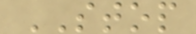STOP
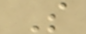S
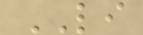LI
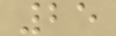25
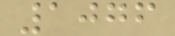1076
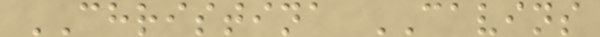CHRISTINA CAVINS
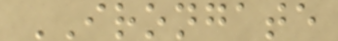IRONGATE
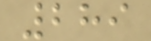289
